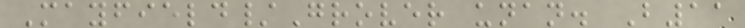Mayfield/Grover unan. B11
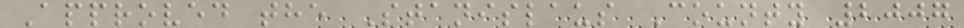Approved the Stanislaus County 2007
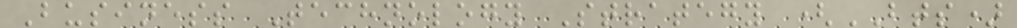Business Technology Strategy (BTS)
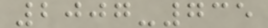2007-735
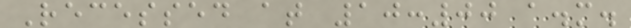Recessed at 10:00 a.m.
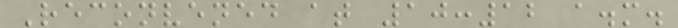Reconvened at 10:12 a.m.
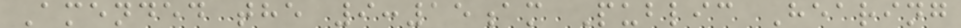Amended the 9:15am Public Hearing
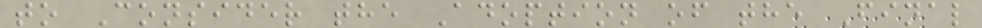to Consider the Adoption of the Final
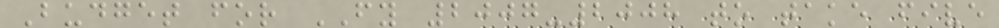Budget for FY 2007-2008 to take five
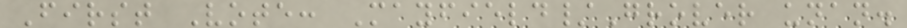First Vote: Mayfield/Grover unan.
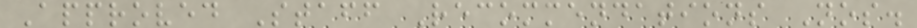Approved Staff Recommendations Nos.
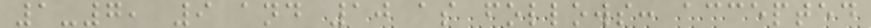1-7, 9 and 10 as follows: accepted
